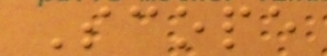Scope
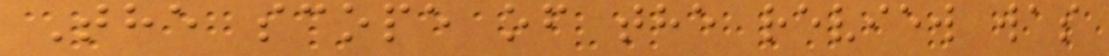The scope of the review was
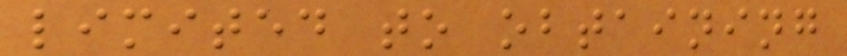limited to obtaining
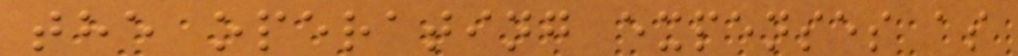the operating expenses as
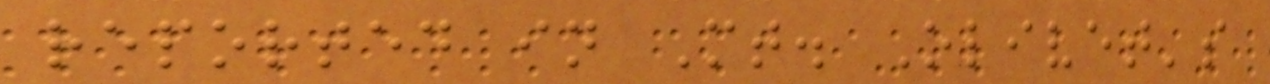reported in Mt. Olivet's
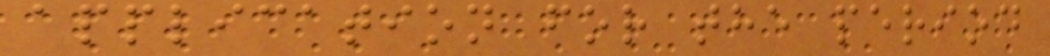application for the period
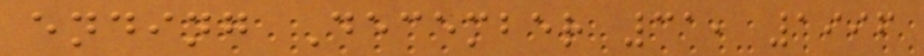ending December 31, 1996
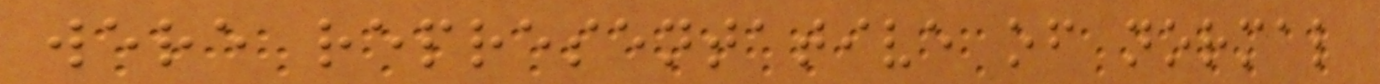were representative of normal
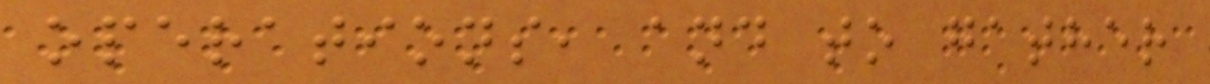operations, and to gather
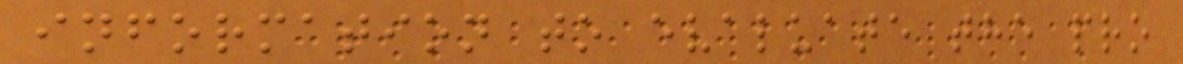information to evaluate the pro
